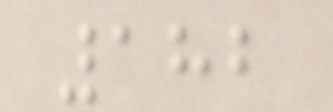182
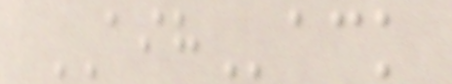AIHack
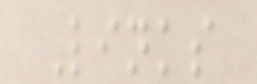Links
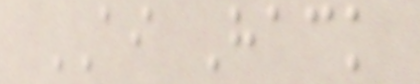AI Hack
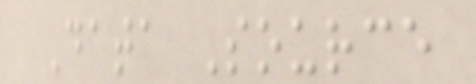Data Source
